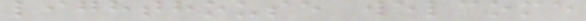lighthouse welcome
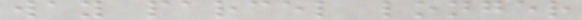way parcel longer
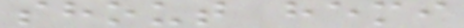shout hemi
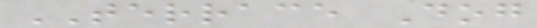TERRACE Dog
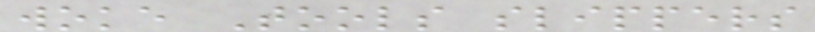woke Tools slippers
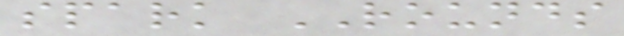spark ROUNDS
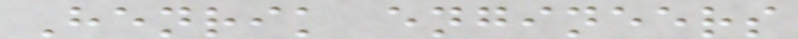Henrik engineers
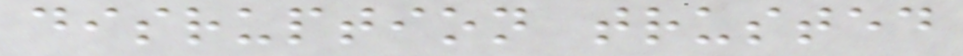disruption trusted
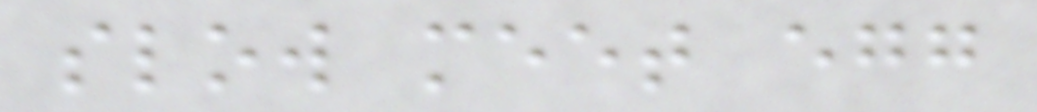slow meet egg
